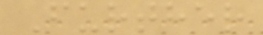Further
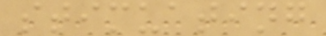stimuating
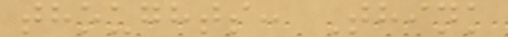thoughts: Think
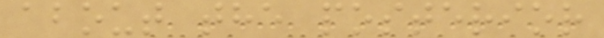about the posterior
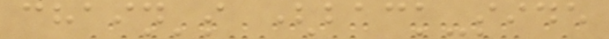chain's (back-side
